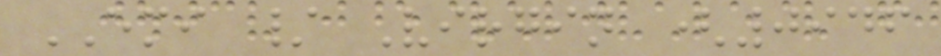EMI / Virgin (0946
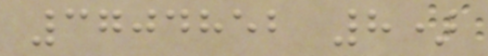3704852 8)
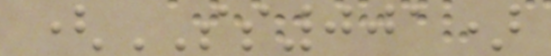(SS001)
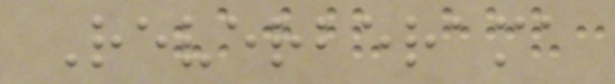Reverberama
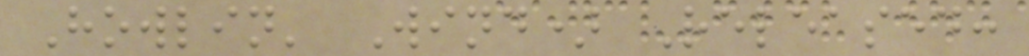Howlin' Wind) Released:
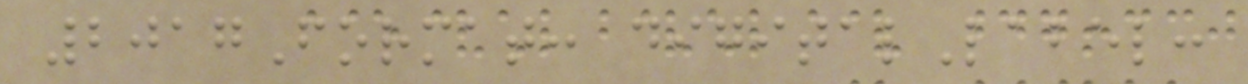2017Format: digitalLabel:
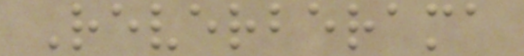Reverberama
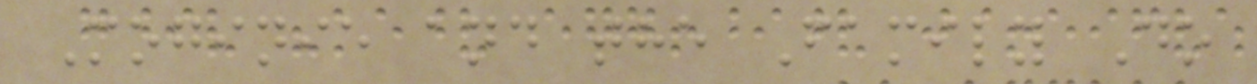Moginie and the Family Do
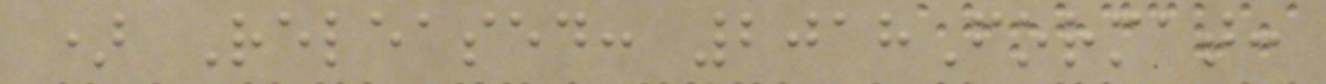) Released: 2018Format:
